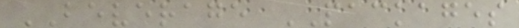BEVERAGE PACKAGES
